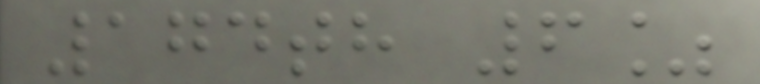174th 6%
